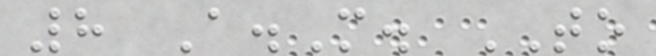8 A.M. TO
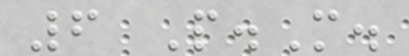6 P.M.
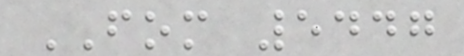FOM 5447
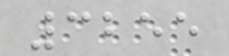3255
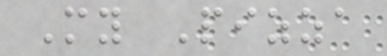My Pizza
